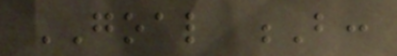GOAL B:
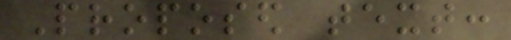Proposed text:
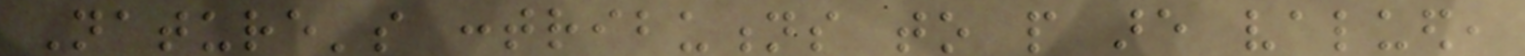Nature's contributions to people are valued,
